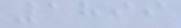1899
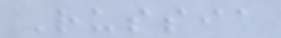Russia
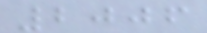2006
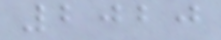2020
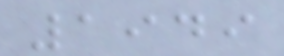1949
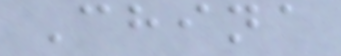China
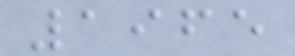1965
